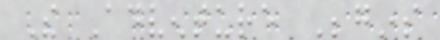The Adventure Begins
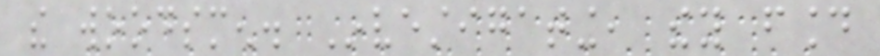the woodsmen. Investigating, they found
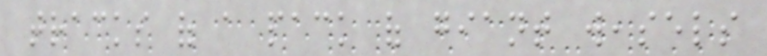tracks of a pack of giant weasels
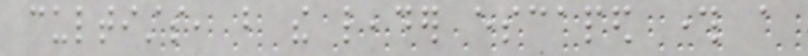cultists, but the leader escaped through a
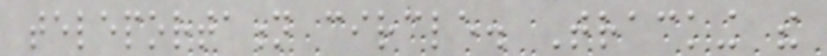teleportation circle. Tracking the
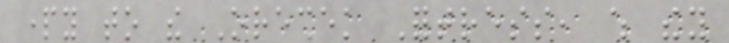party to the Oreshek Fortress, which they
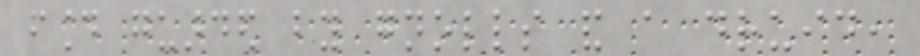found guarded by gnolls and a druid,
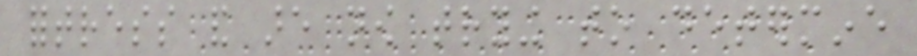fortress and are now trying to determine
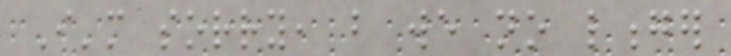I'm sorry, but we no longer
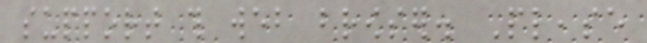support this web browser. Please
